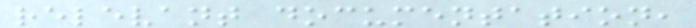relevant documentation,
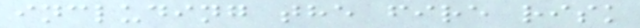including the fire risk
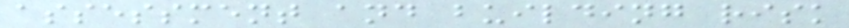assessment and building risk
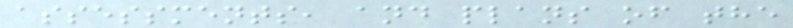assessments, and plans of the
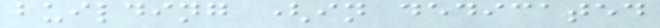building (in dedicated
